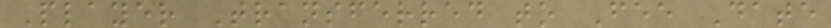Player Transferred to Fee Date
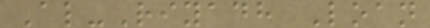Al-Riyadh Loan
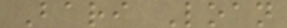Bari Loan
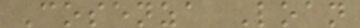Cosenza Loan
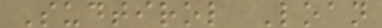Sudtirol Loan
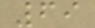69
